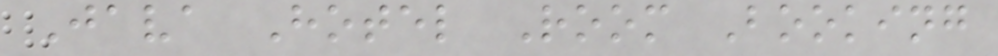Java Hotel Room Booking
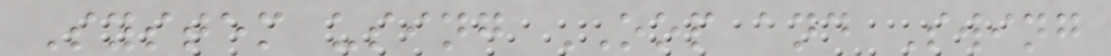System using OOP and Swing
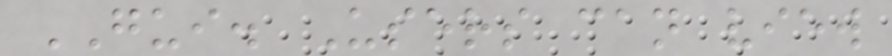GUI. Users can view
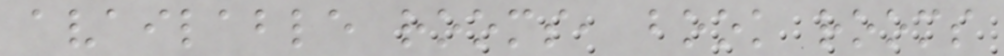available rooms, book rooms
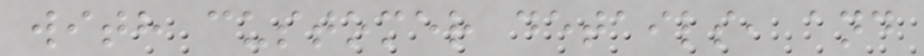with customer details, and
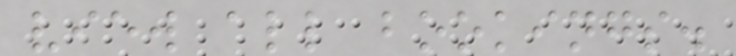view all bookings.
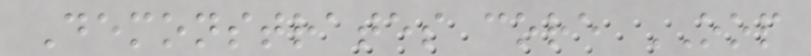Demonstrates core OOP
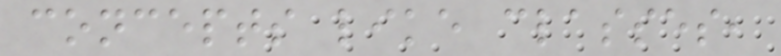concepts like classes,
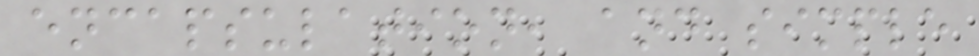encapsulation, and simple
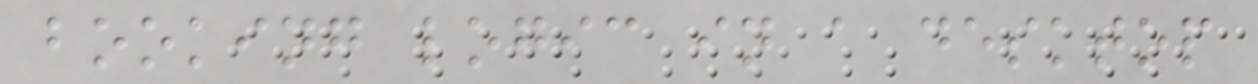booking logic in a desktop
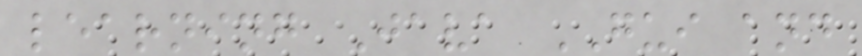learning Java GUI and
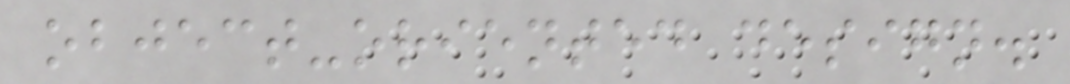object-oriented design.
